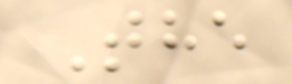The
